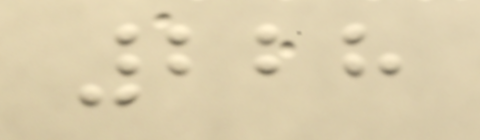228
